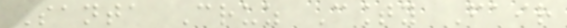Santa Cruz County Fair
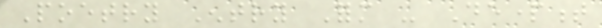Poetry Entry Form - Department
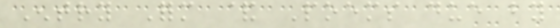Entry Form & Poems due by
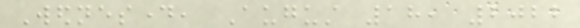Wednesday, August 18, 2022
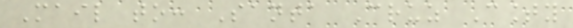Mail to: Santa Cruz County
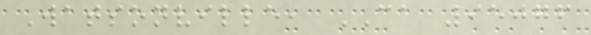Watsonville, CA 95076
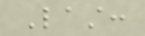Last:
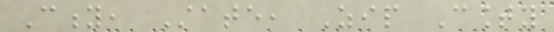City, State, Zip County
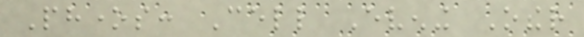Phones: Cell Evening Other
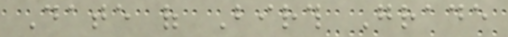Date of Birth Grade
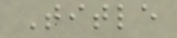Title
